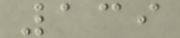139
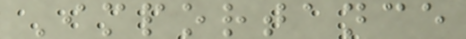Importance
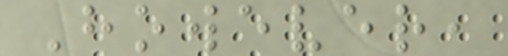However,
